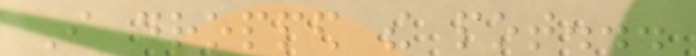I dropped the pot...
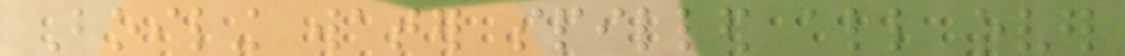Boiling water spilled all over
